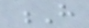H
